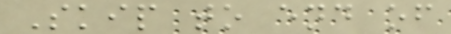Skip to end of
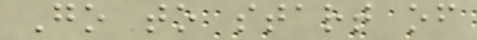Go to start of
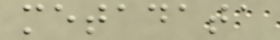metadata
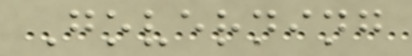Governing
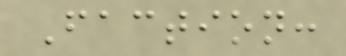Faction:
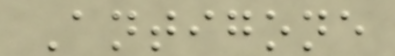Antigone
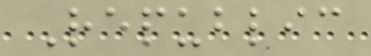Republic
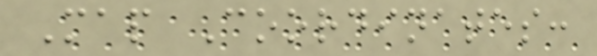Map Coordinates:
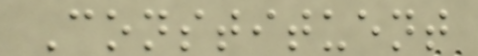Constituent
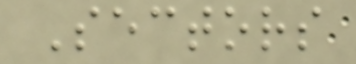Sectors
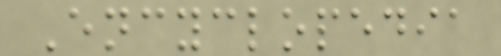Encyclopedia
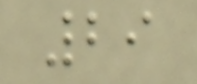29
